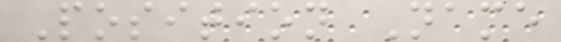Position Name
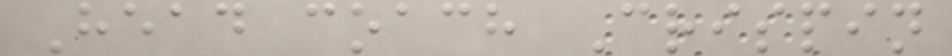Head coach Crispin
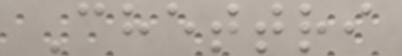Chettri
